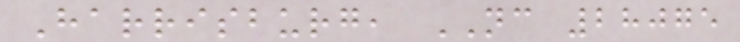Harrisburg, NC 28075
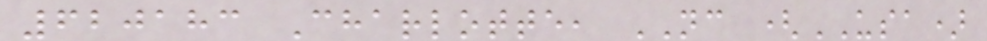620183 Charlotte, NC (USA)
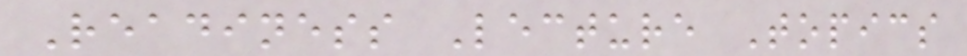Readiness Lecture Topics
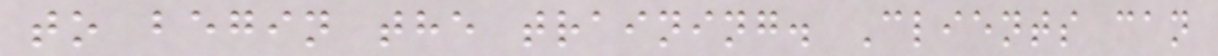to begin the training. Clients can
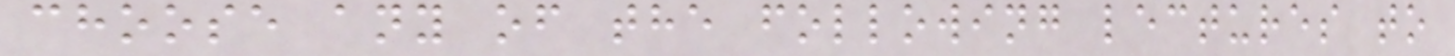choose any of the following lectures to
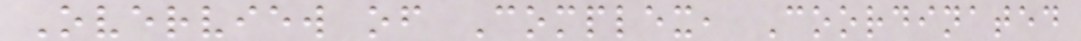Overview of Complex, Coordinated
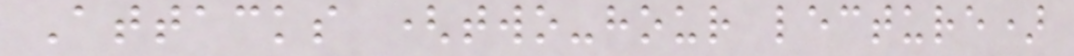Attacks (two-hour lecture)
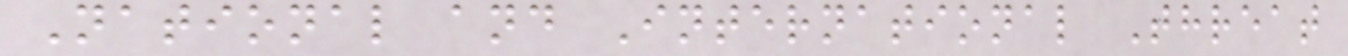National and International Threat
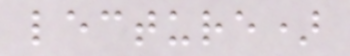lecture)
